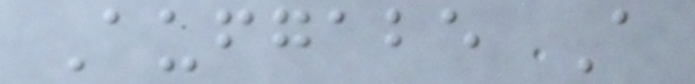Aufgabe A
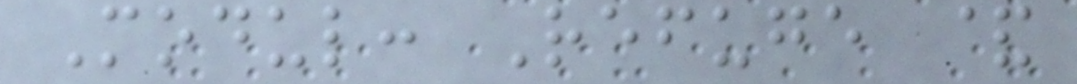Modul: Refuge &
